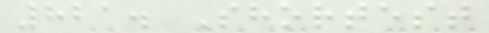821. Shortest
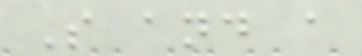S and a
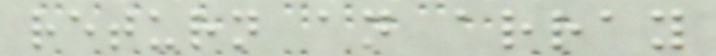return an array
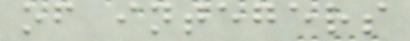of integers
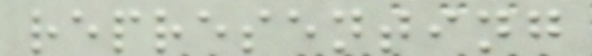representing
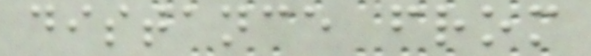distance from
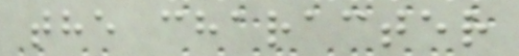the character
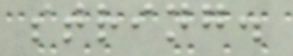string.
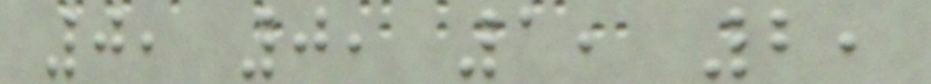0, 0, 1, 2,
